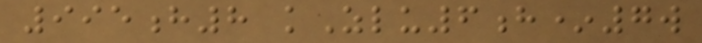995h8 kZlu6h*7w
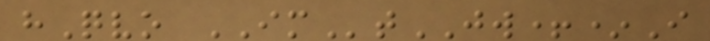hQvo IMtJW+*I
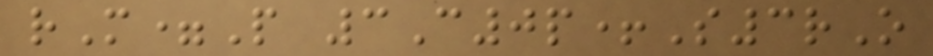rM=P 3C0p+S3rO
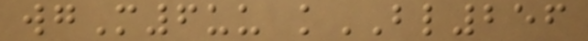wgM6uu kBL256
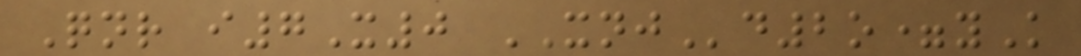Qnr i7X0 XNJd2o=yK
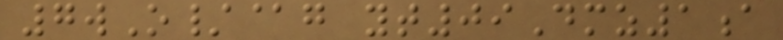7wO/@g yt09Dmz1a
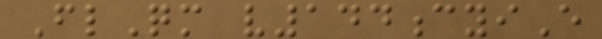FlQm v144cyiE
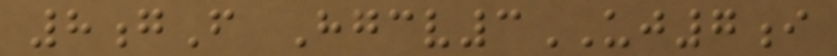8gF Hgcv3UJ7i
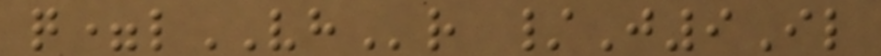q=lVHr /J9Il
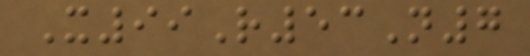X99R53N7
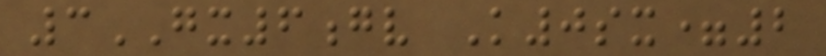3GX6gv K0sx=2
